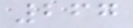267
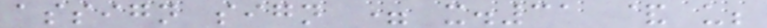assign sign = x.31 & u;
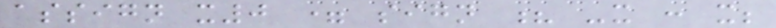assign x0 = sign ? -x : x;
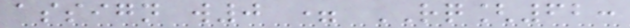assign w0 = RQ[62:
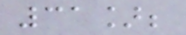31];
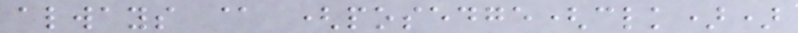always @ (posedge(clk))
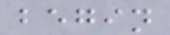begin
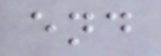end
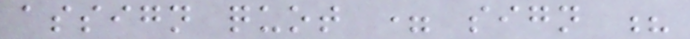assign quot = sign ?
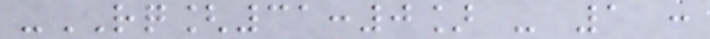-RQ[31:0] - 1 :
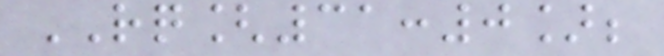RQ[31:0];
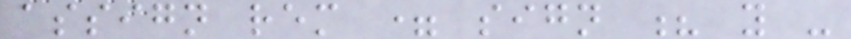assign rem = sign ? y -
